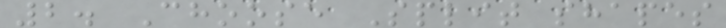2. Choose Split shapes
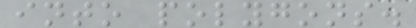into polygons.
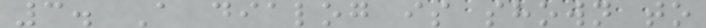3. A dialog is shown to
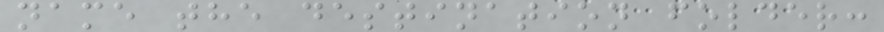name the destination folder:
